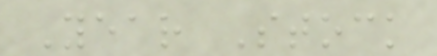Year Stock
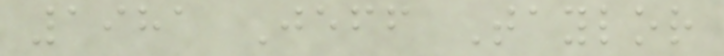1981 Jeff Taylor
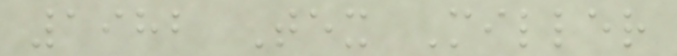1982 Tex Miller
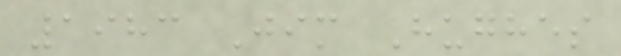1983 Jim Hughes
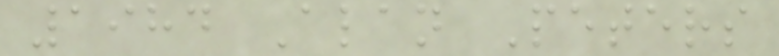1984 Alan Peters
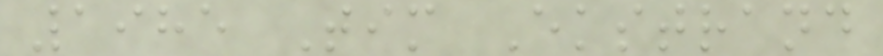1985 Tim Ekstrand
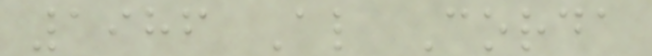1986 Al Corda
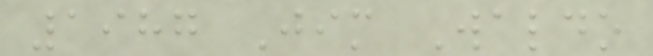1987 Jim Waldo
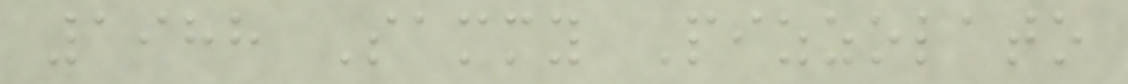1988 Sammy Pizzolato
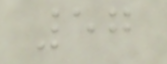57
